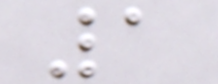1
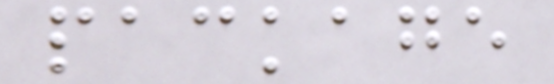package
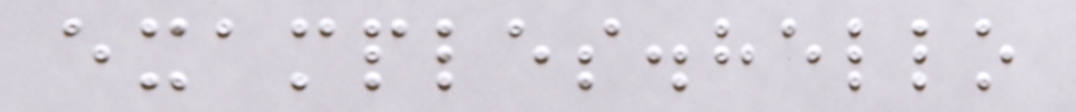examples.hello
